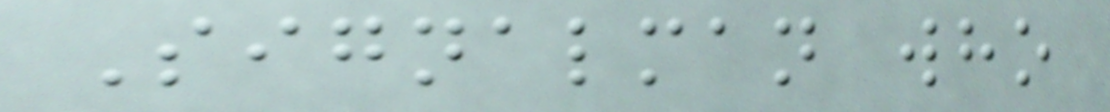Signalman who
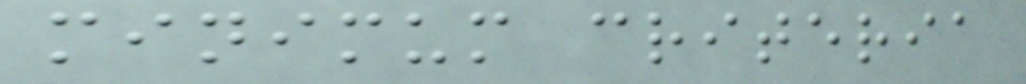minimum criteria
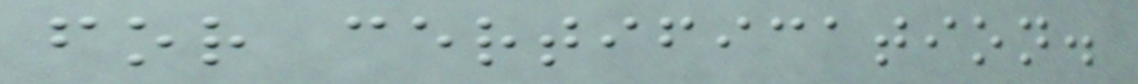for certification.
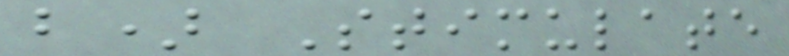b) Stimulate
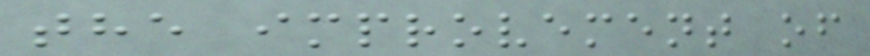the improvement of
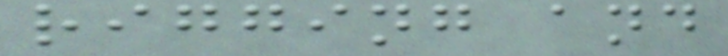rigging and
